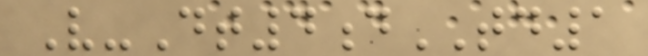V-Dt4dTD1
